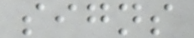signs
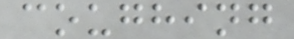coughing
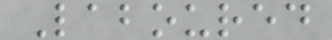Laboured
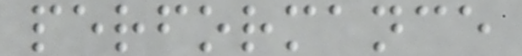performance
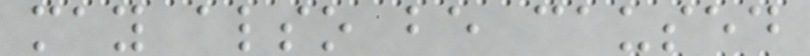may also be caused
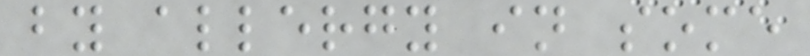by allergy in some
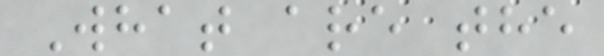What are the
